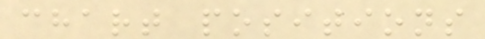chart positions
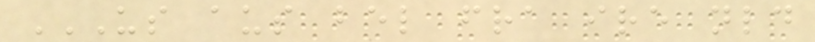US AUS BEL FRA IRE NLD
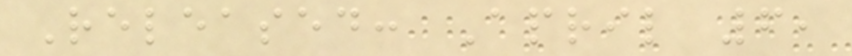Released: April 6,
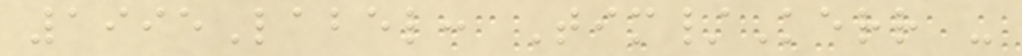1995Label: Tim/Kerr -
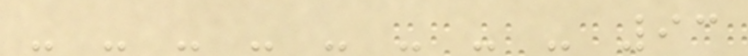- - - - - - - - 93
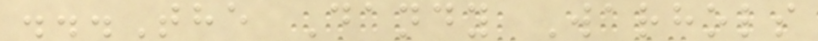...The Dandy Warhols
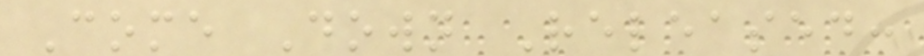Come Down Released:
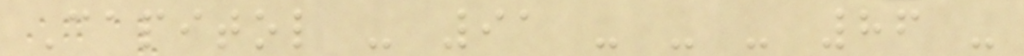Capitol - 91 - - - 86 -
